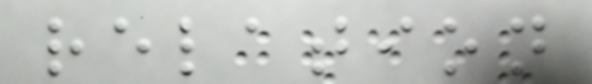relation
